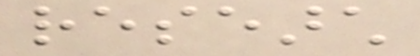research
